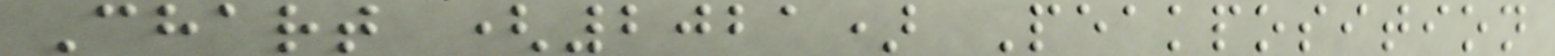Chart (2021) Peakposition
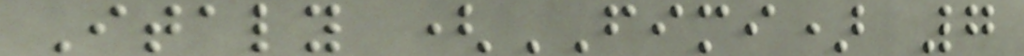Italy (FIMI) 7
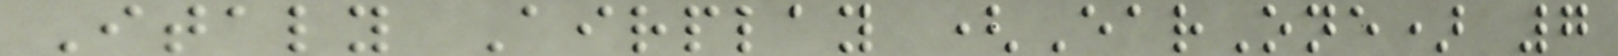Italy Airplay (EarOne) 7
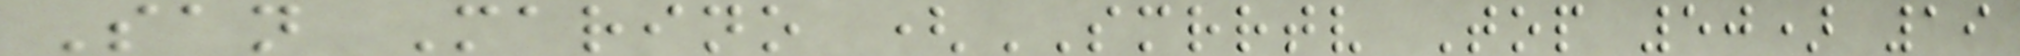San Marino (SMRRTV Top 50) 19
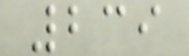239
